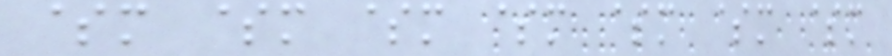$m $m $m $m $m $m $m
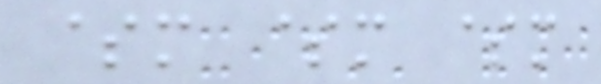$m $m $m
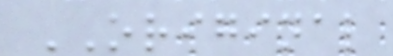ORIGINAL
